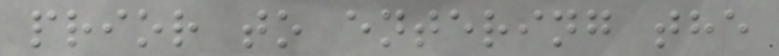prior to entering the
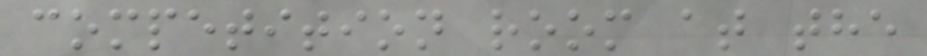competition room at the
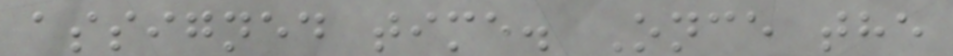assigned time. Once the
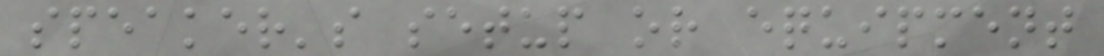speaker's setup or equipment
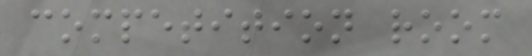competition room
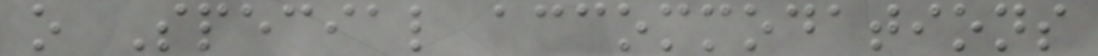o Special accommodations
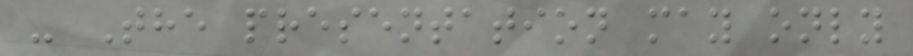- The presentation may only
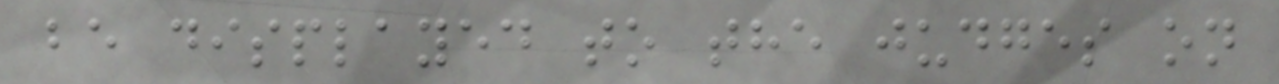be displayed to the judges on
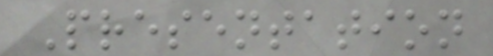Presentation
